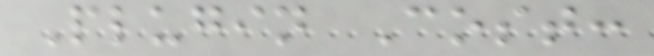Plugin Cost:
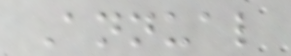Annual
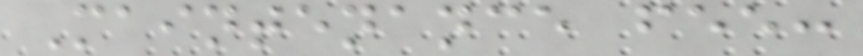Maintenance fee:
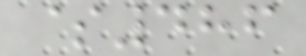$486
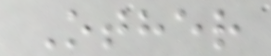Other
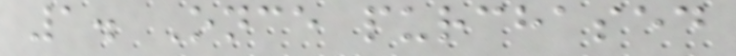1. Once purchased
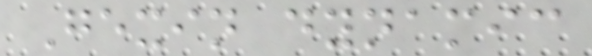Gexin dynamic
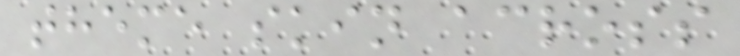theme skin across
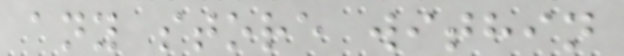any store within
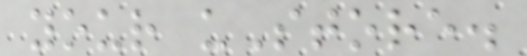your uStore.
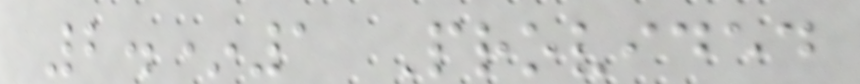2.*1 Provided
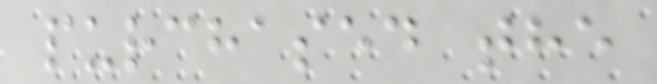purchased the
